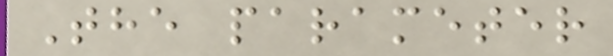The parameter
